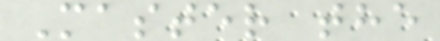Master the
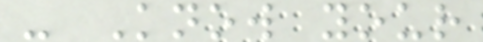- Know your
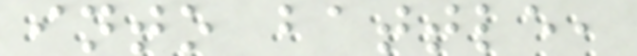into battle,
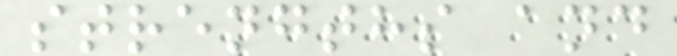strengths and
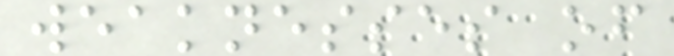weaknesses of
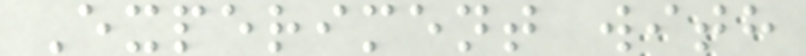Experiment with
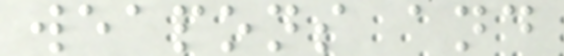weapons and
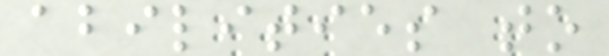abilities to
